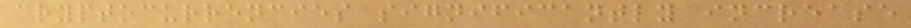cryptocurrencies significantly increase
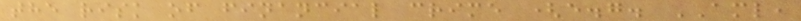the risk of financial crime (e.g. AML,
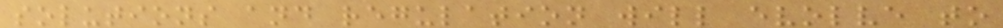solutions and regulation will evolve to
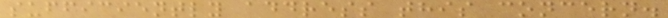sufficiently address this concern.
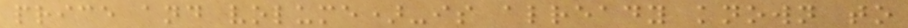price and volume)-is already known to
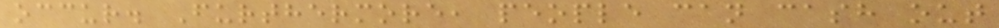occur. Furthermore, people can cash out
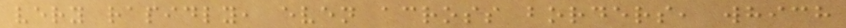very rapidly, even across borders, which
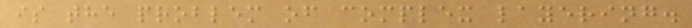is the problem of complex layering.
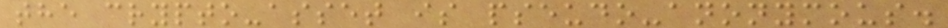the crypto-asset is pseudo-anonymous.
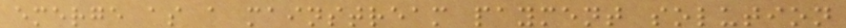emerge as a mainstream payment solution
